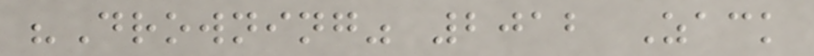"Drowning" 2012 Zack
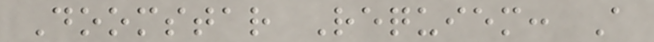Doomstar Requiem: A
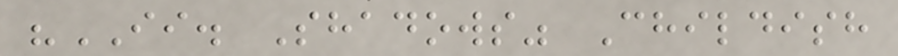"II. Shadows" Childish
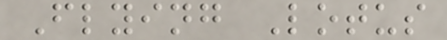Flying Lotus
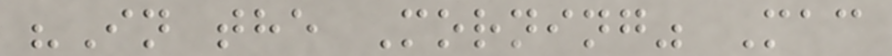"In the Morning" Mac
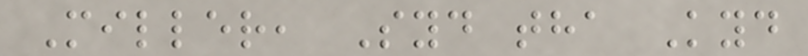Miller, Syd tha Kyd
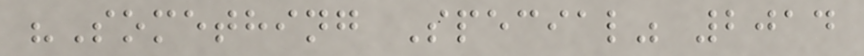"Something Special" 2014
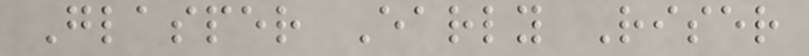Glasper Early Riser
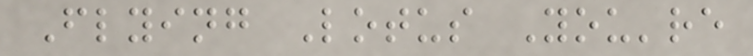Flying Lotus You're
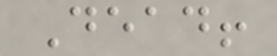Dead!
